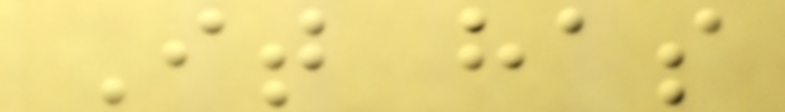It has
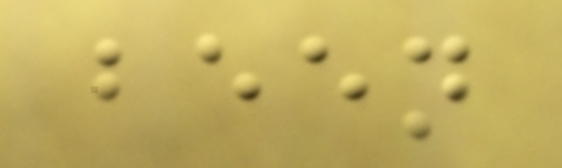been
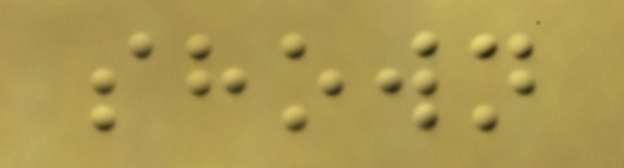shown
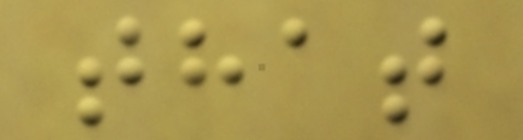that
